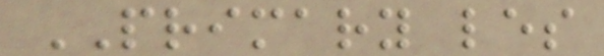PRIMARY les
